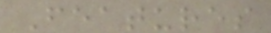Features
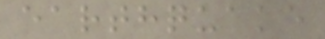earthquake
